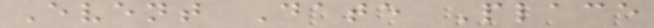Event Date Place
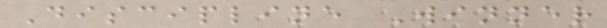Discipline Winner
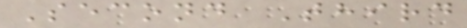Second Third
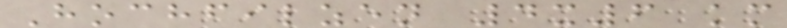Hochfilzen 4x6 km
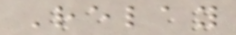Relay
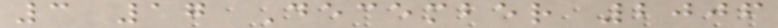3 17 December 2006
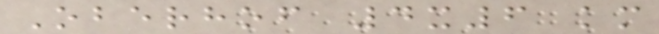Oberhof 4x6 km
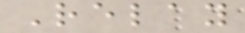Relay
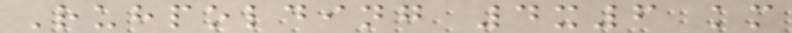Ruhpolding 4x6 km
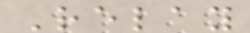Relay
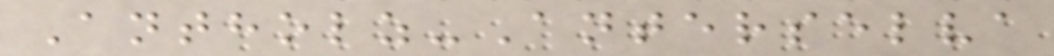Antholz-Anterselva
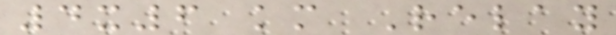4x6 km Relay
